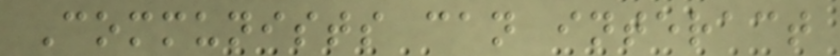Communists can interact
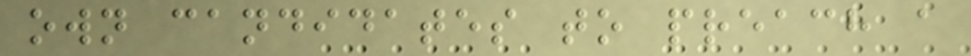own candidates to preach a
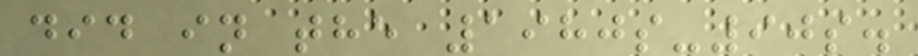did in the 1980s-90s.
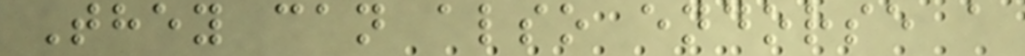They can also endorse a
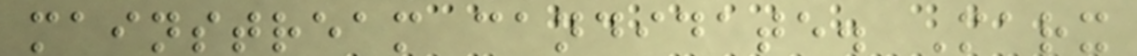mainstream candidate. Marx
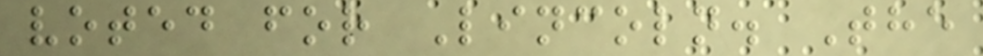voted for Lincoln. The
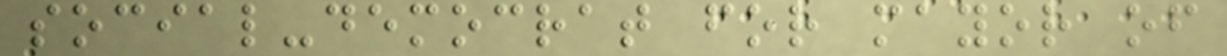social-democrat for mayor of
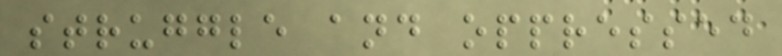struggle and oppressed
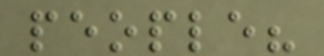people?
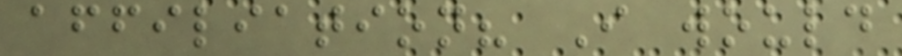affiliation? I would
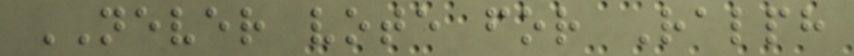NEVER vote for Ralph
